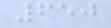650
